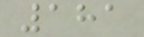181
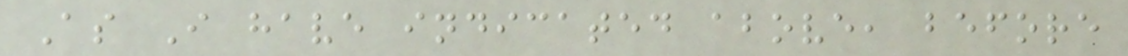As I have indicated above, before
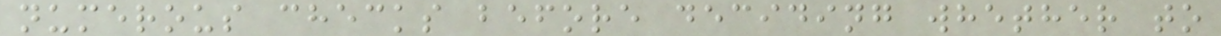numerous checks before deciding whether to
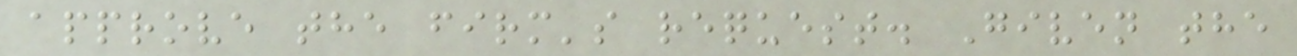approve the firm's request. Given the
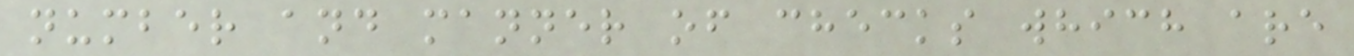number and manner of checks which are
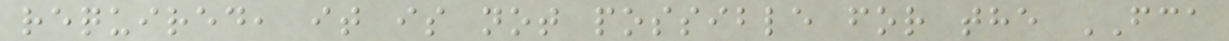required, it is not possible for the FCA
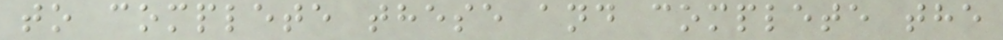to complete these and complete the
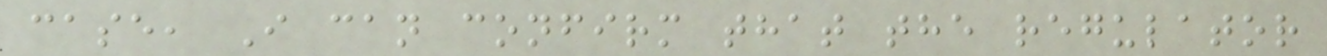case, I can confirm that the regulator
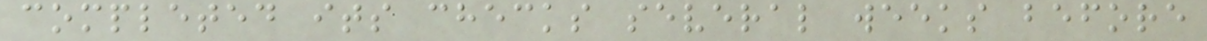completed its checks several weeks before
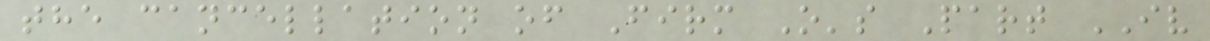the cancellation of Firm O's Part IV
